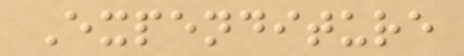Expenditure
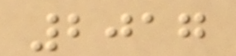2017
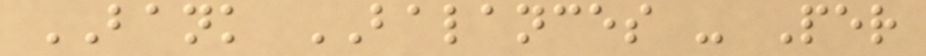BANK BALANCES - Per
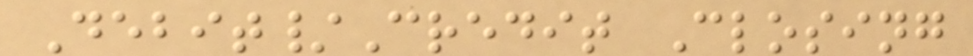Debit/Credit Closing
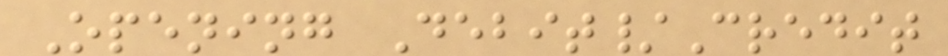Opening Debit/Credit
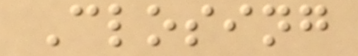Closing
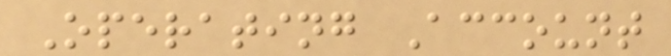Operating Account
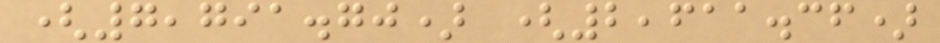(7,791.70) (2,611.36)
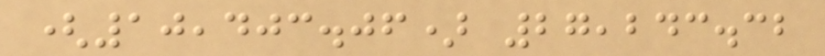(10,403.06) 27,243.32
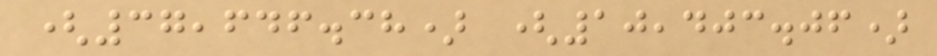(37,646.38) (10,403.06)
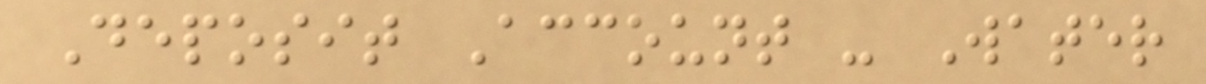Deposit Account - Water
